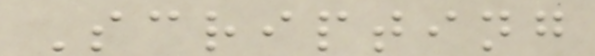Scripting
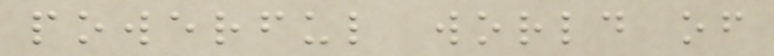powerful world of
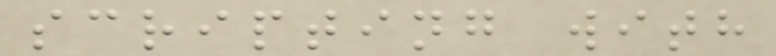scripting with
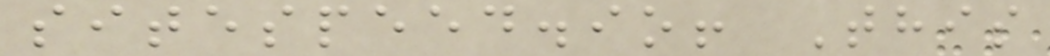sitespeed.io! This
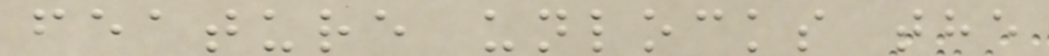feature unlocks the
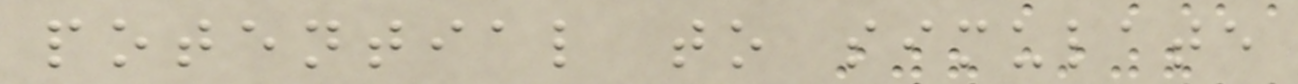potential to simulate
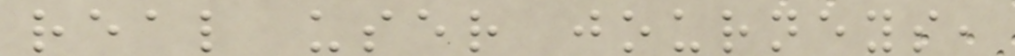real user journeys,
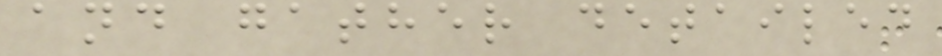and gather detailed
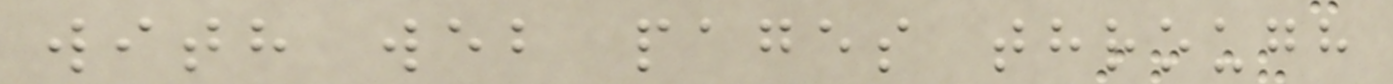with web pages through
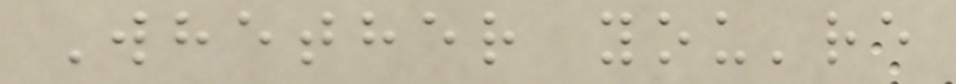Whether you're
